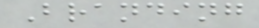Branding
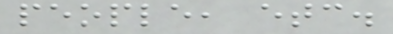people, etc.
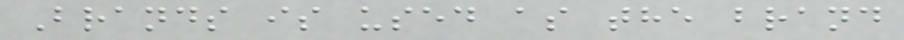Brands is used as the brand
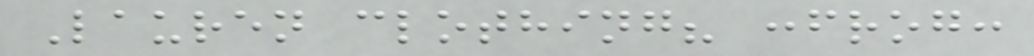Lauren clothing? :frog:
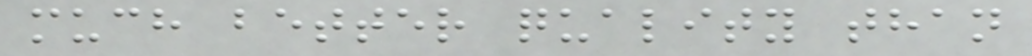much better quality than
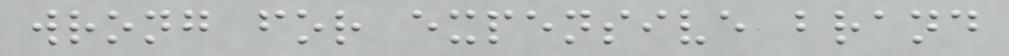wrong for expensive brand
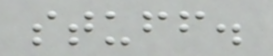stuff.
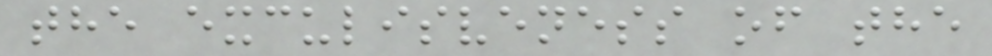the exculisveness of the
